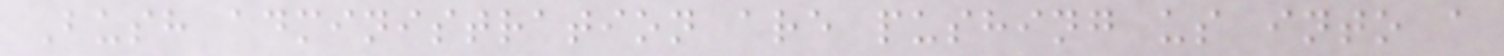Bush administration are pushing us into a
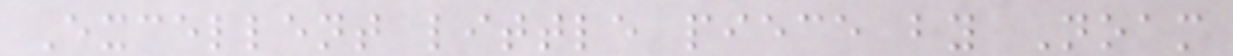Excellent little piece by Noam
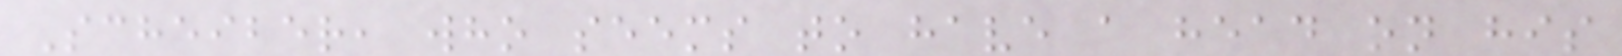Scheiber, who seems to have a head on his
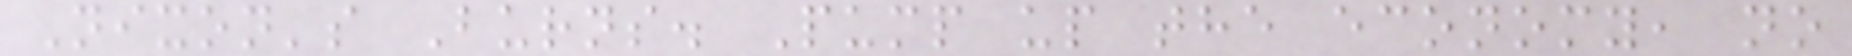Nixon's Burns. Pump up the economy, no
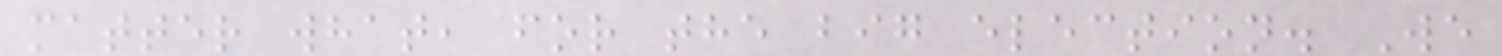matter what, for the big election. We
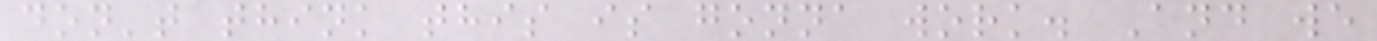don't think this is gonna work. And we
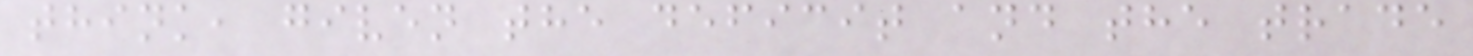think, given the deficit and the trade
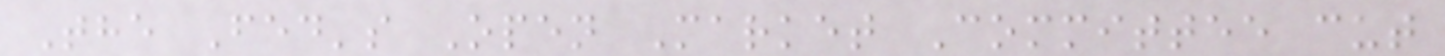The Fed's Open Market Committee cut
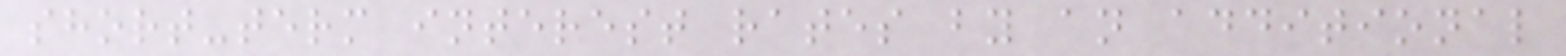short-term interest rates by an additional
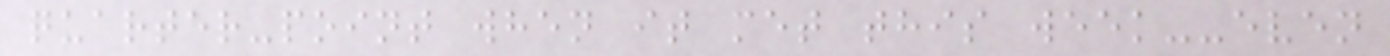quarter-point when it met this week--even
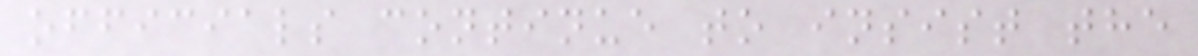officials continue to insist the
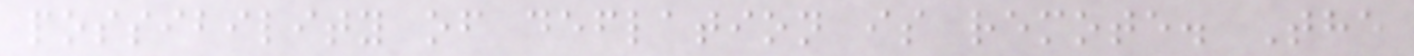possibility of deflation is remote. The
